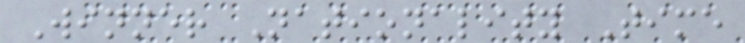Winner Nationality Time
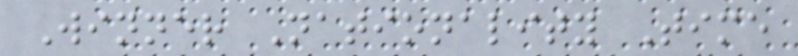Winner Nationality Time
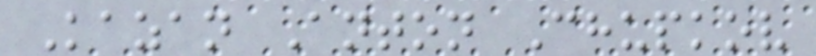Kazan Anton Chupkov
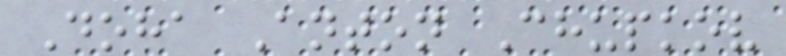Doha Anton Chupkov
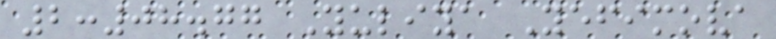2:08.77 Yuliya Yefimova
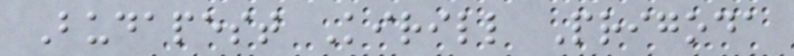Budapest Kirill Prigoda
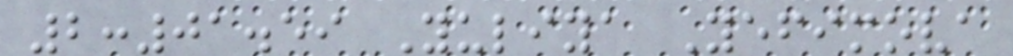2:01.59 Yuliya Yefimova
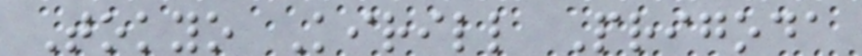Tokyo Kirill Prigoda
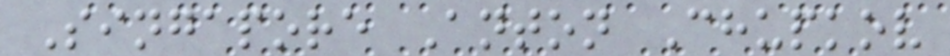Singapore Anton Chupkov
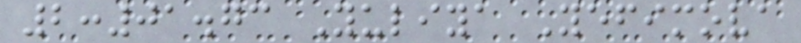2:01.73 Yuliya Yefimova
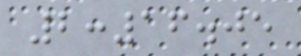2:16.05
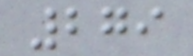279
